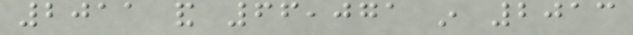2011 and 66,071 in 2013
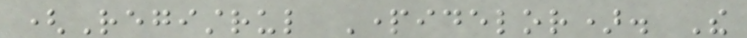(Registrul Partidelor). The
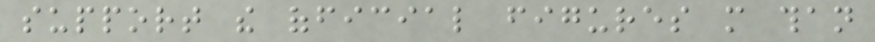support the official figures more than
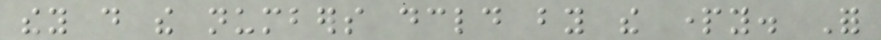they do the numbers declared by the party. For
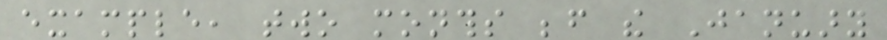example, two months before the January
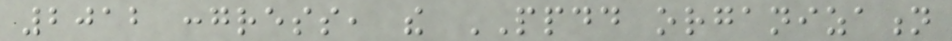2012 congress, the PPDD organization
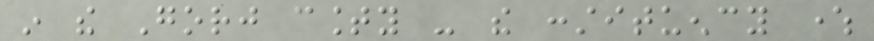in the Gorj county - the constituency where
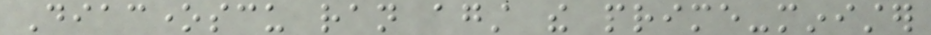Diaconescu ran against the prime-minister
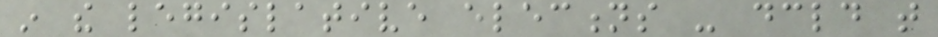in the legislative elections - declared that
